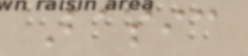Basic
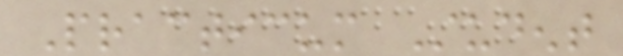Practicum Student
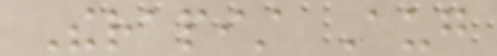Therapist Aug
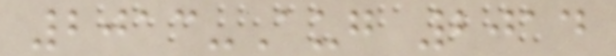2013-Aug 2014
